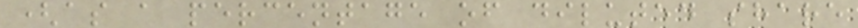(as a percentage of diluted share
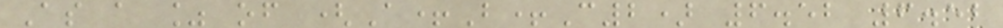As a % of (A+B+C2) 6.52 6.52
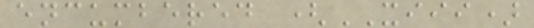encumbered (XIII)
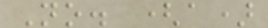No. (a)
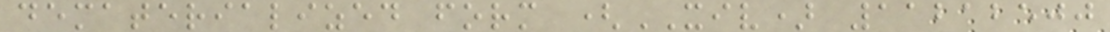dematerialized form (XIV) 11212500
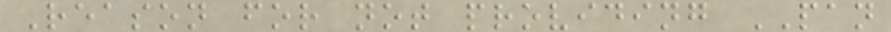Reason for not providing PAN
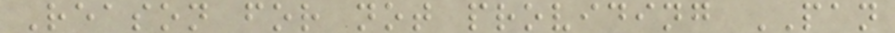Reason for not providing PAN
